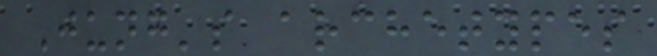Jung's archetypes
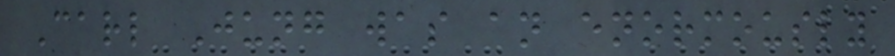Carl Jung was an enormously
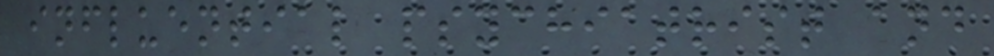influential psychiatrist and
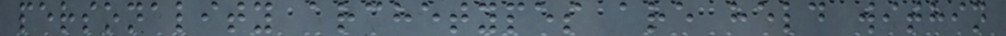personality archetypes are held within
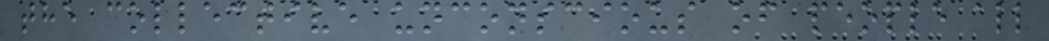the collective unconscious of people all
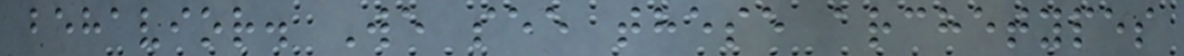behavior. We see these archetypes
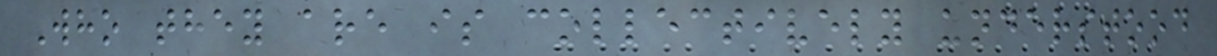Who they are is collectively understood
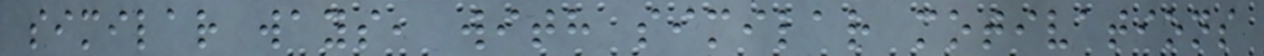similar ways, with similar motivations
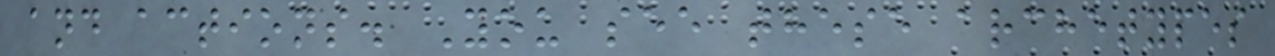and actions. You see these archetypes
